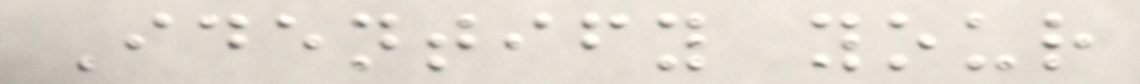Identify your
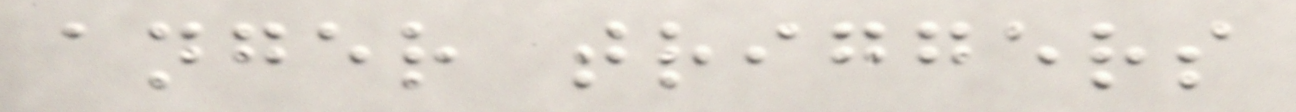anger triggers
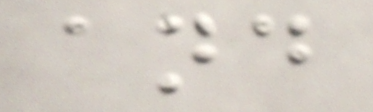and
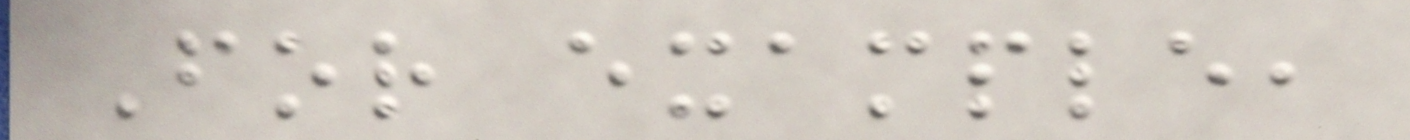For example,
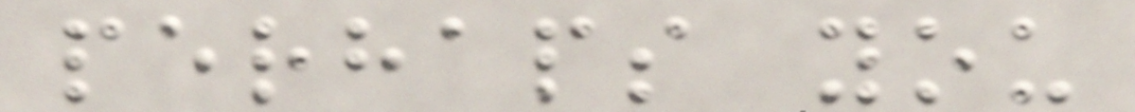perhaps you
